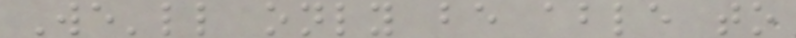We'll only be able to
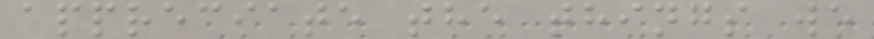appreciate the things we
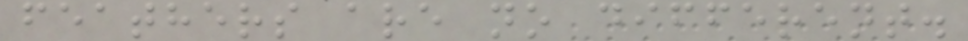feathers are no different.
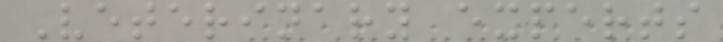Veterinary experts
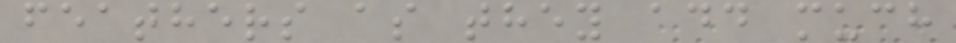feathers as they add much
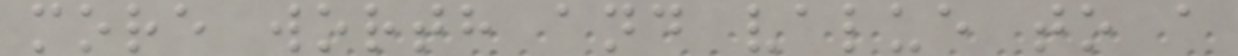more worth and value to a
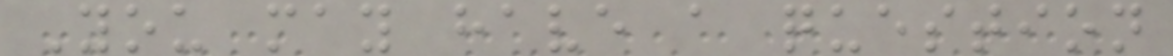You may have a question
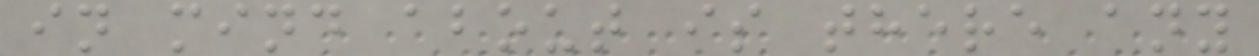in mind about is there any
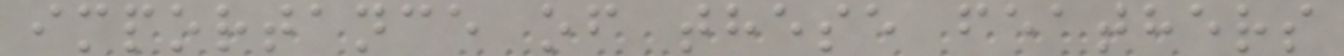importance of these feathers
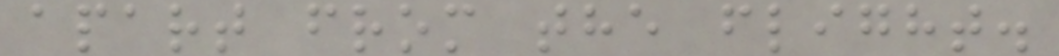apart from the flight.
